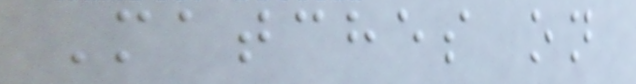Matches on
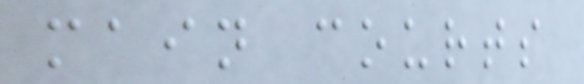main courts
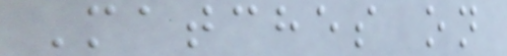Matches on
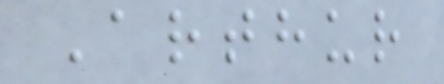Arthur
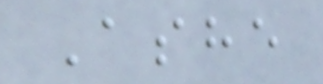Ashe
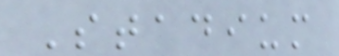Stadium
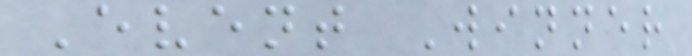Event Winner
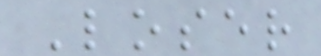Loser
